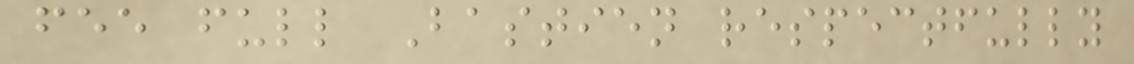fee full Bastien respectfully
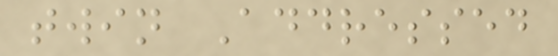twin Addressed
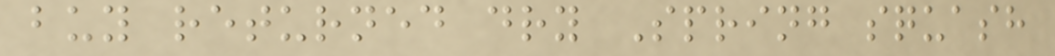buy returned dry Spring squash
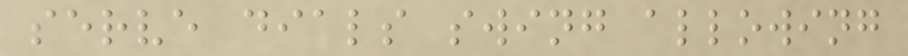serve dials swing allowing
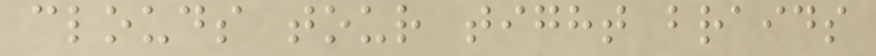clouds tour tight braids
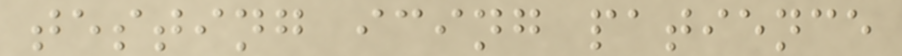testing icing patience
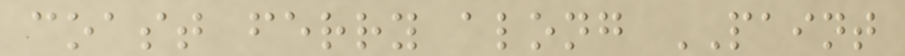coast ferry along PAINT
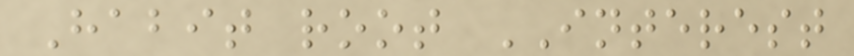Habit root INTEREST
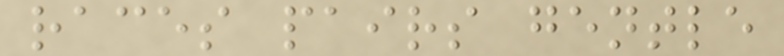races pairs gentle
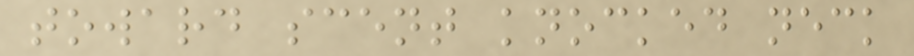toward scent knocked neck
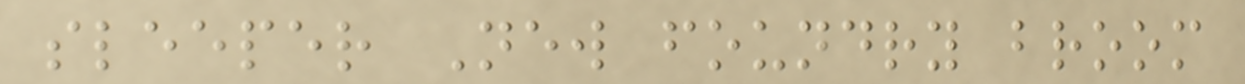sleeper New foundry broom
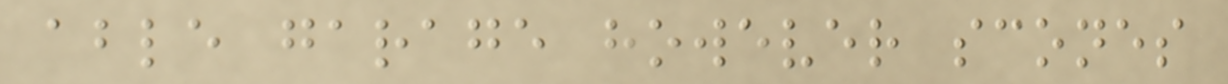able garage however scones
